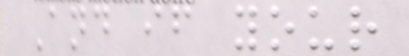And if your
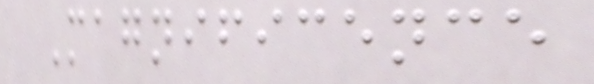Magnificence
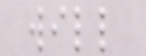will
